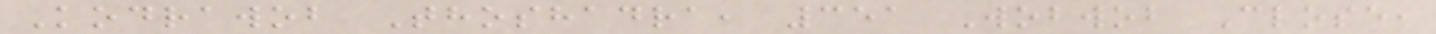Kodrawob Thoshadra, 351 Wobwob Close,
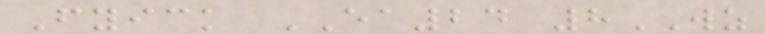Fyick EA24 8WZ
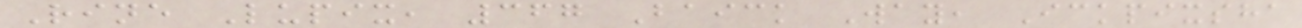Rine Lupix, 367 Baick Way, Ickpixsha
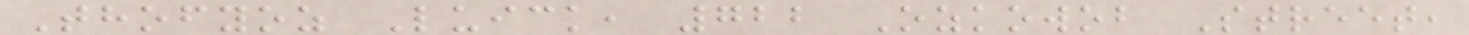Thofyoz Luick, 722 Ozkowob Street,
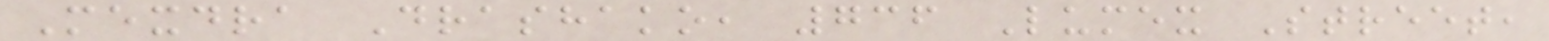Mexdra Drashako, 736 Lumex Street,
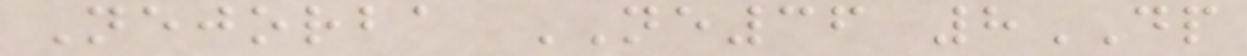Nejorba NE36 8DP
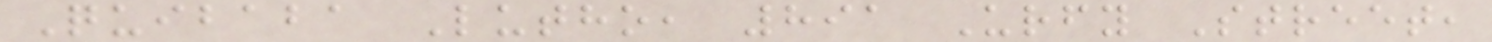Quibaba Lutho, 891 Urfy Street,
